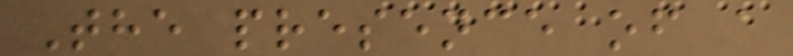The presence of a
